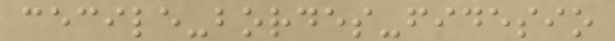cecile-bordes-fidesio
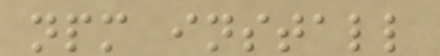npm install
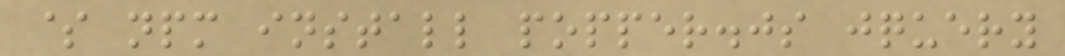$ npm install popper.js jquery
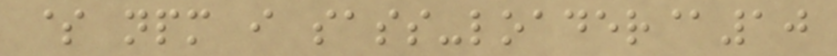$ npm i sass-loader@10
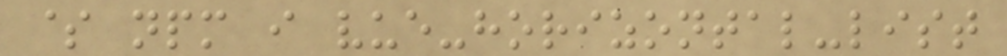$ npm i vue-horizontal-list
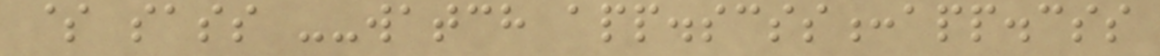$ sass --watch app.scss:app.css
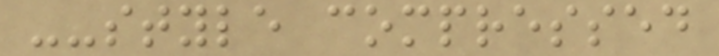--style compressed
